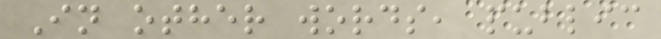In other words, public
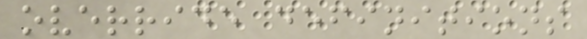override definitions
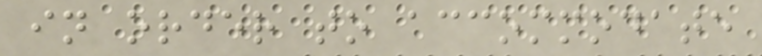in order to accommodate
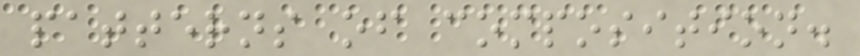patterns of composition.
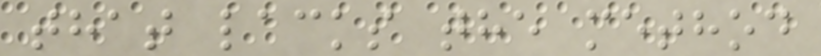that lacks the method
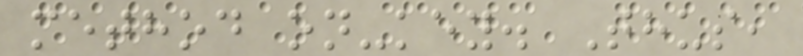method on-key. Thus,
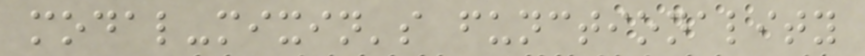modal-mixin's functionality
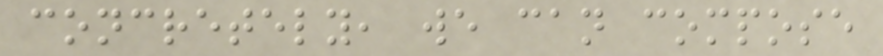concretely, we can compose
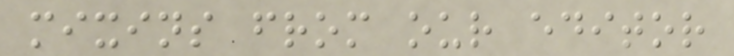mixins from our editor
